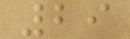29
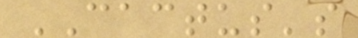CACTUS's
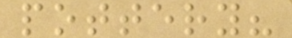pottery?
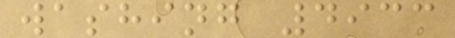washing 4933
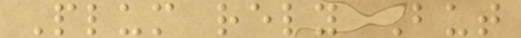Plum rely But
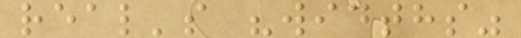real's "widths"
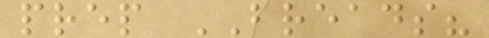prep BREADS?
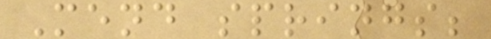Mend springs;
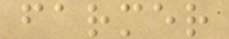farmer
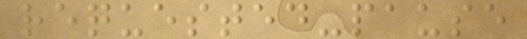requested-pause
